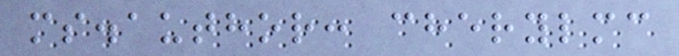ms.author: cherylmc
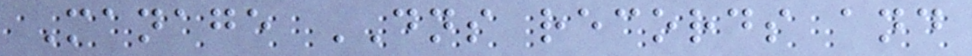Manage DNS records and
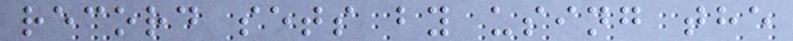record sets by using the
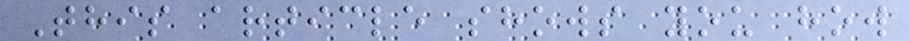This article shows you how
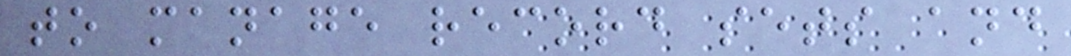to manage record sets and
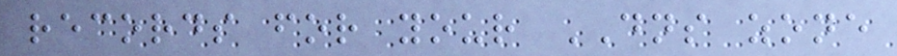records for your DNS zone
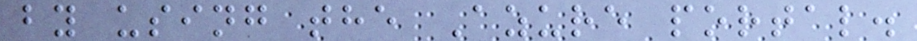by using the Azure portal.
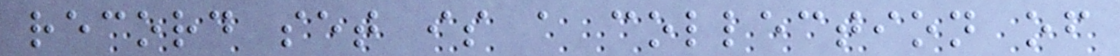record set is a collection of
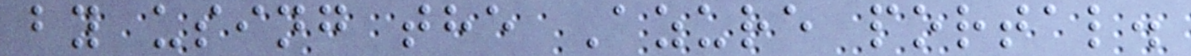by using the Azure portal.
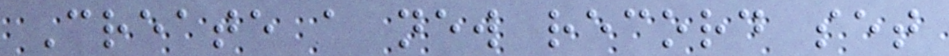Create a new record set
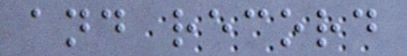and record
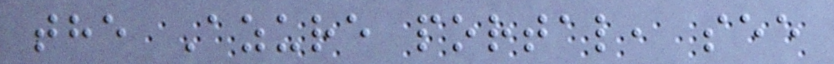the Azure portal, see
